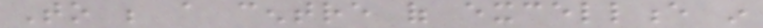To be a centre of excellence in
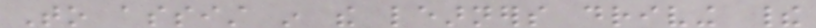To assist in the learners driving their
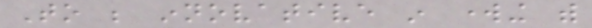To be innovative in working with
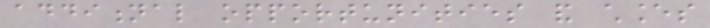additional opportunities and chances
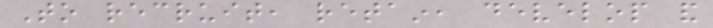To recruit, retain, develop and
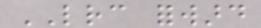LRC forward
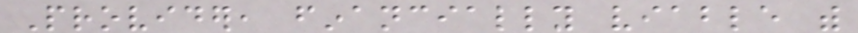Provider, financially viable with
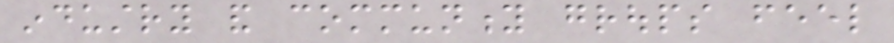industry and community groups feel
